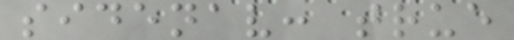sidenav: true
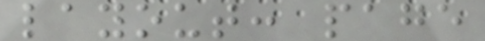layout: page
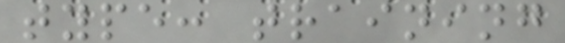type: training
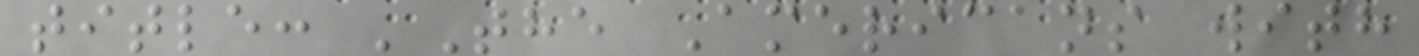title: 'The Americans with
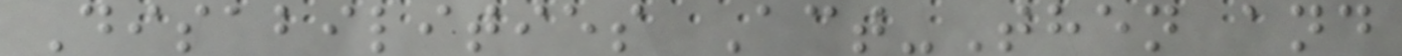Disabilities Act-Then and
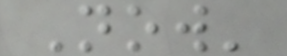Now'
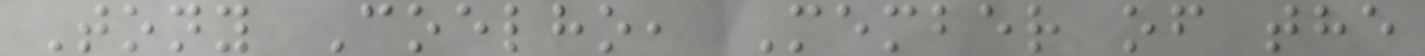Tony Coelho, Member of the
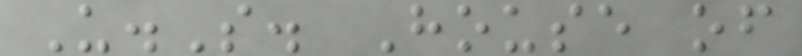U.S. House of
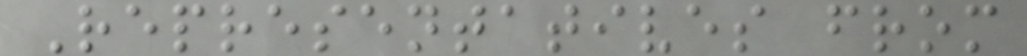Representatives from
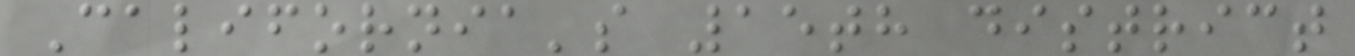California's 15th district
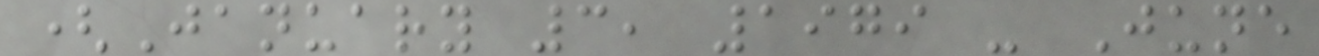(January 3, 1979 - June
